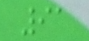91
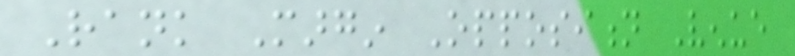Rank Margin Opposition Venue
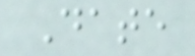Date
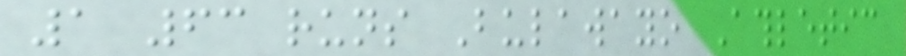1 63 runs Bulawayo Athletic
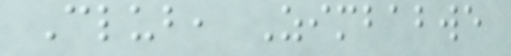Club, Zimbabwe
